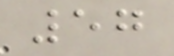57
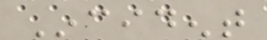Incident
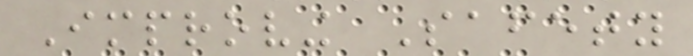Improving Safety
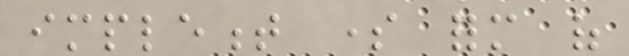implement some form of
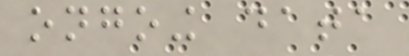ongoing data
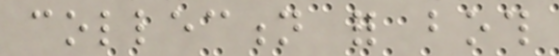collection for both
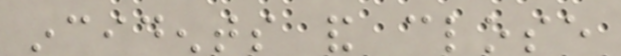incidents and close
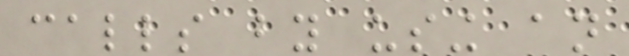calls by using an
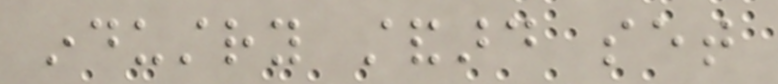industry standard set
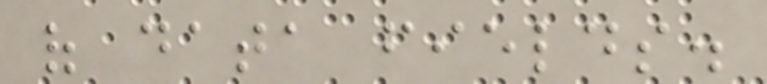of data fields.
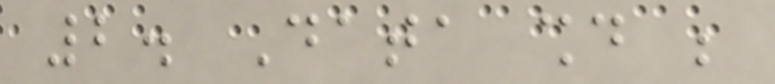2. Data should be
